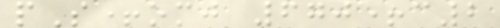pS+omj 670+c2
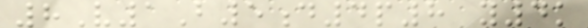8V1B5d4p8 y4k
